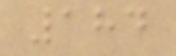184
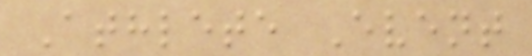Athlete Event
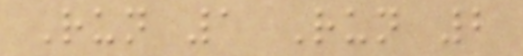Run 1 Run 2
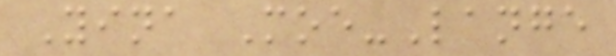Yina Moe-Lange
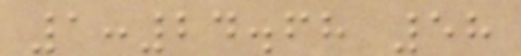1:24.68 58
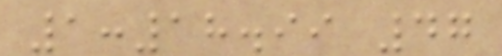1:18.99 47
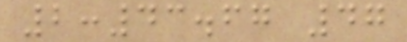2:43.67 47
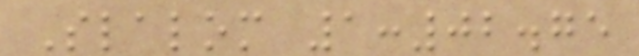Slalom 1:02.75
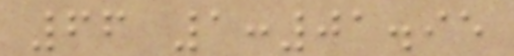66 1:01.95
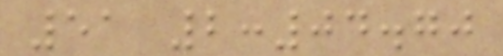51 2:04.70
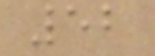52
